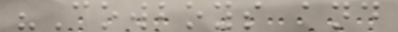"Cowboys and
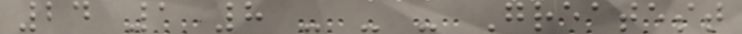24 1 8 - - - Greatest
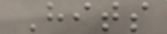Hits
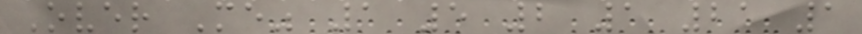Over Me" 1 5 2 1 21 1
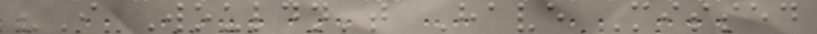"I Wouldn't Have Missed
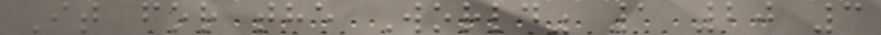It for the World" 1 20 3
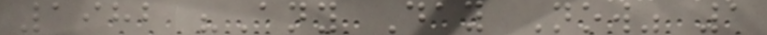1982 "Any Day Now" 1
